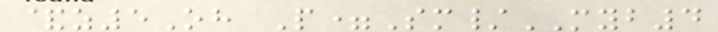&z5Oh P=Sm/MYB4
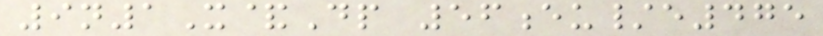9n1X&Dp 56eu/e475
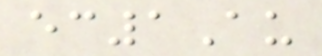ec1Au
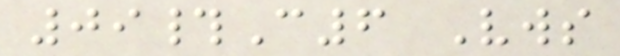09#C6 Vws
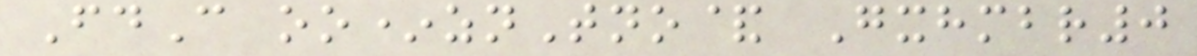FdC oo*znTno& Gxhmbr0
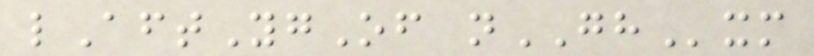lAftYgOf nGHxm
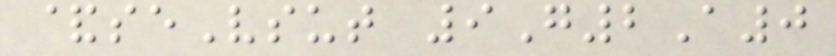&seVsut 9G2A0
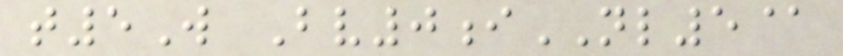t5W Bv0iNL5@
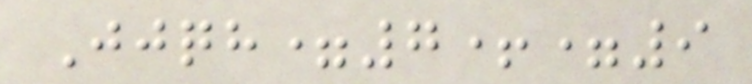Jjqh=7+=9
